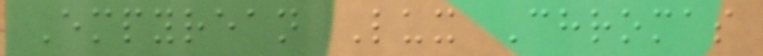Empyrean Lux Chromas
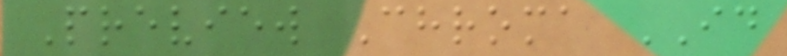Preview Chroma ID
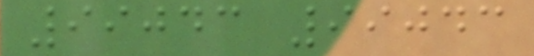99043 99043
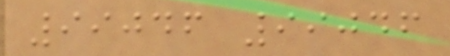99046 99046
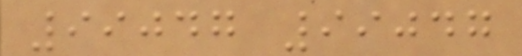99047 99047
